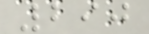290
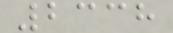2338
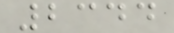2344
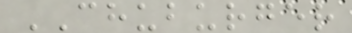CHUBURGER
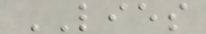LIES
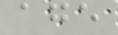age
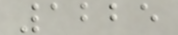1225
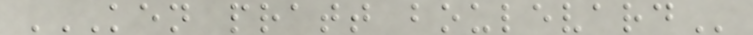KEN PRATT BOULEVARD
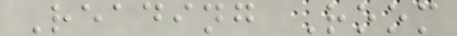Reading Room
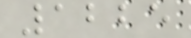1225
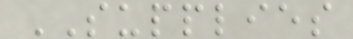SUPPLIES
